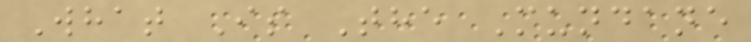What Is The Mundane
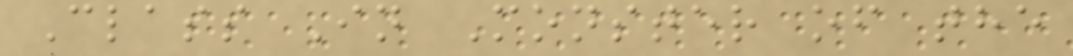Class In Monster of the
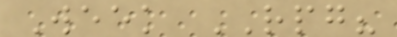Week RPG?
